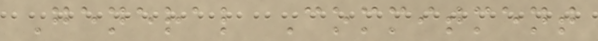General Commitment
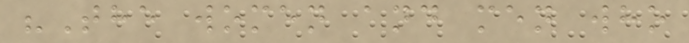"The women and men who
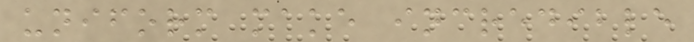uniform make incredible
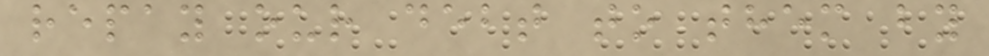repay our debt to them by
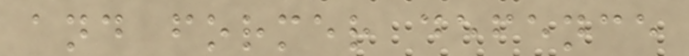and former defence
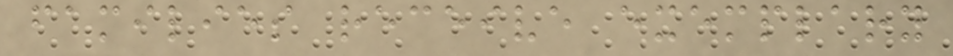families receive exemplary
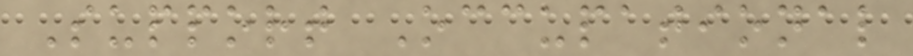Support Occupational
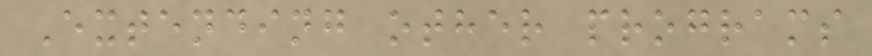Extending other programs
